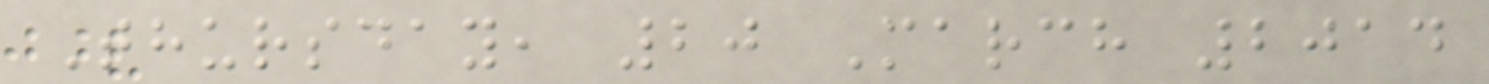Thursday, 20 March 2014
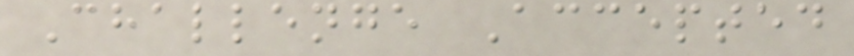Challenge Accepted
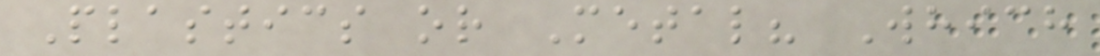Plastics or Metal? Which
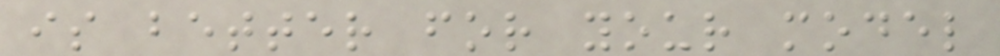is better for your model
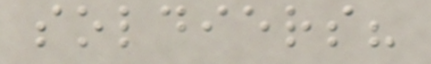soldiers?
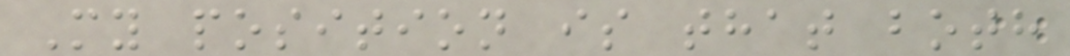My position is that both
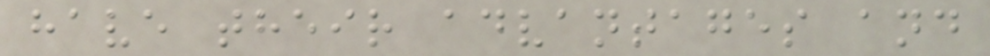have their advantages and
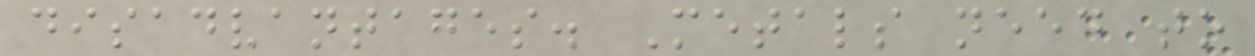disadvantages. Metals need to
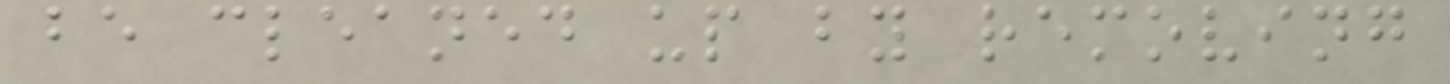be cleaned up by removing
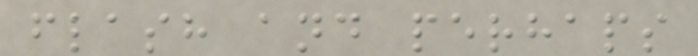flash and perhaps
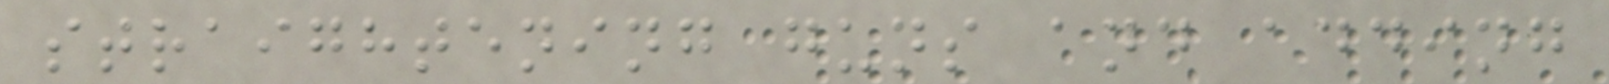straightening guns and adding
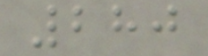280
